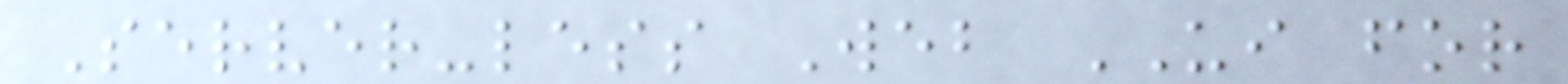Server-less Web UI for
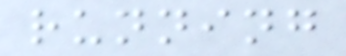running
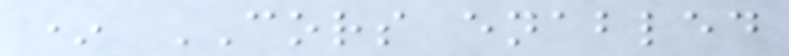* CORS enabled
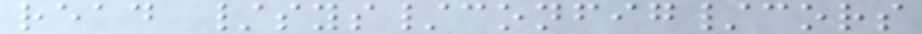read /sys/config/cors
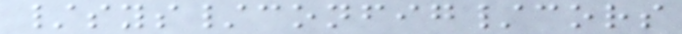/sys/config/cors
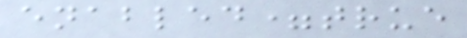enabled=true
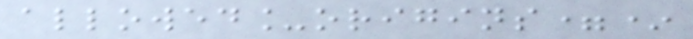allowed_origins=*
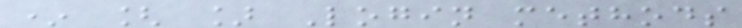* [ ] Login methods
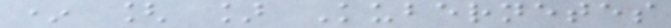* [ ] Kubernetes
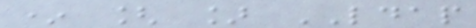* [ ] LDAP
